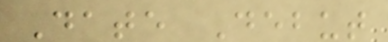Date Debut
